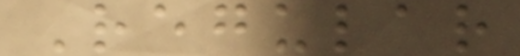Regular
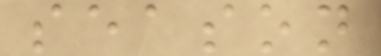season
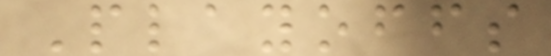Playoffs
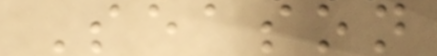Season
